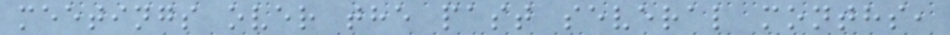meetings over the past several months,
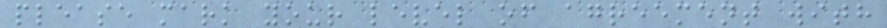please mark your level of agreement with
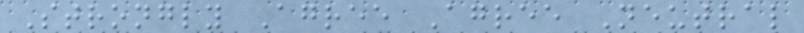Strongly Agree Agree Neutral
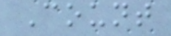Count
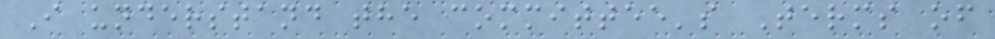I understand the committee's Terms of
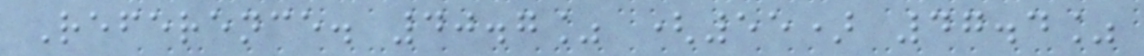Reference. 40.7% (55) 47.4%
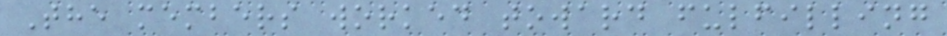The members worked toward fulfilling
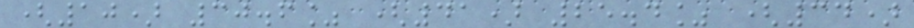(10) 30.6% (41) 25.4% (34)
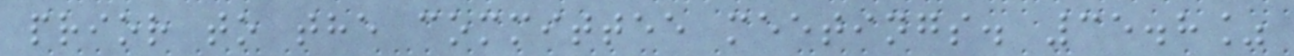prior to the committee meetings. 35.8%
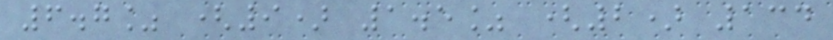6.7% (9) 1.5% (2) 134
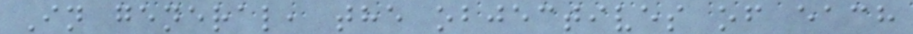In general, the objectives of each
